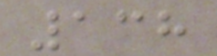138
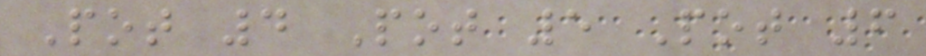Pot 4 Pot 5 Pot 6
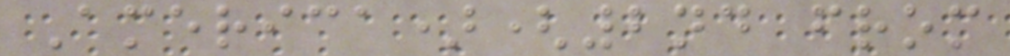America)(2nd from
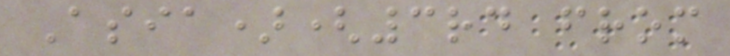Asia)(3rd from
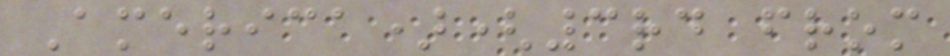America)(3rd from
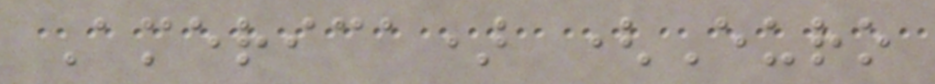America) (Euro
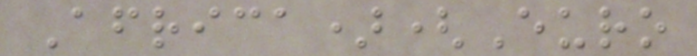Africa)(Euro
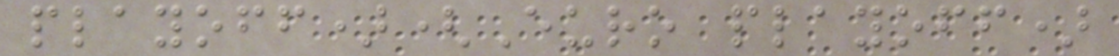playoff)(Euro playoff)
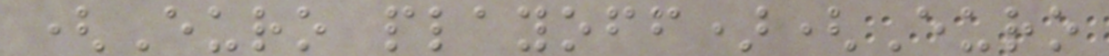(Euro playoff)(Euro
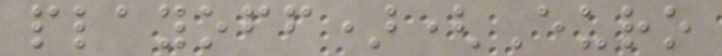playoff)(Euro
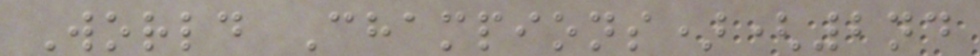World Champions)(2nd
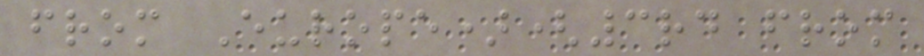from Europe)(3rd from
